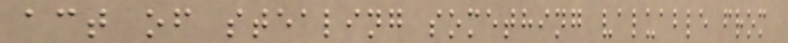act of stealing something valuable from
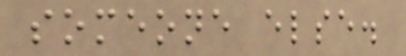someone else.
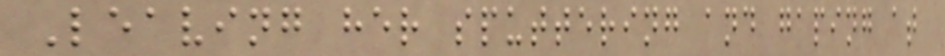Leaving her sputtering and gaping at
